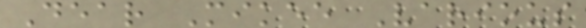Dear Mikee Various
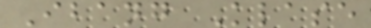Ibang Klase
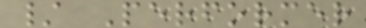/ Performer
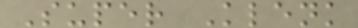Super Klenk
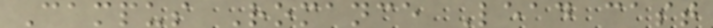Campus Romance Lead cast
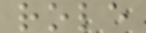role
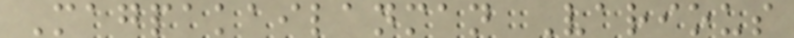Magpakailanman Various
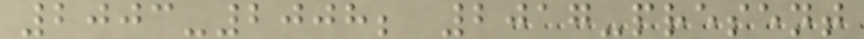2003-2008; 2017-present
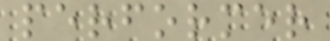performer
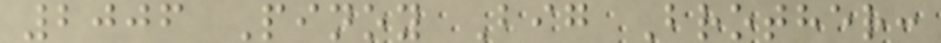2006 Pinoy Big Brother:
